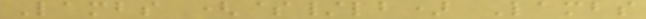Lambs ($/lb) Lambs
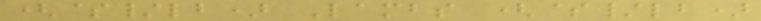($/lb) Lambs ($/lb)
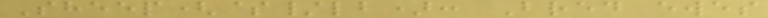Sheep($/lb): Bred ewes
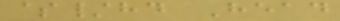$/hd Head
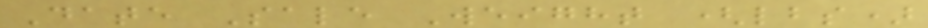Date Sale Weight (lbs)
